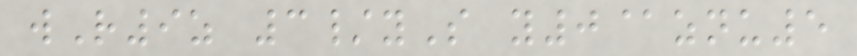wR9z 3/yS y0@znu5
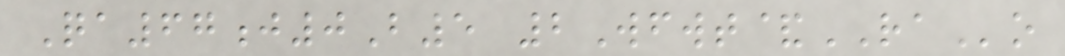Qa67j0B5 2Wfwt&RAo
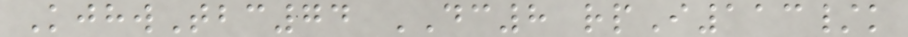KjhwTbc74 DC8 rpI113/k
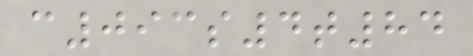c093s4t84
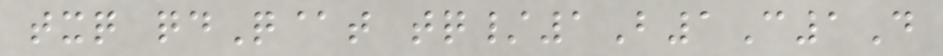txq qdQ@t tq/1B1C1D
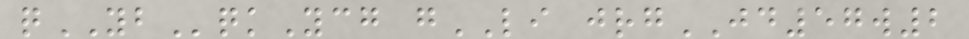qYBqkYcg gLI jrgJD57w2
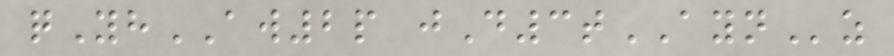qYhAW2p jD3tAYNz
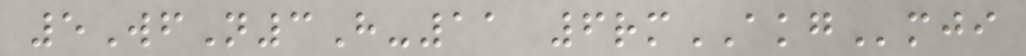5WfN3H-11 6rmAKGmji
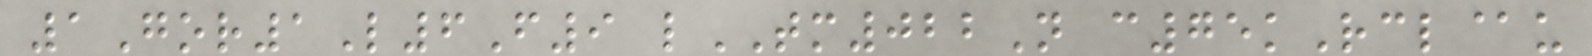1Gor1L6F9 lTM022N c75kRcl@u
